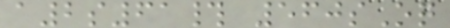a2s61# 560sOq
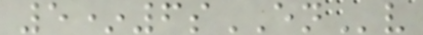5*6sENv
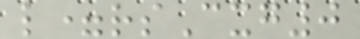l=rsCxg0
